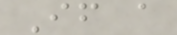If a
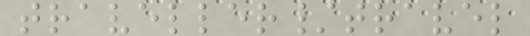traveller/travel
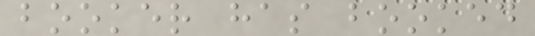booker has booked
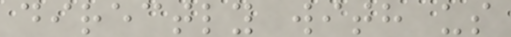directly with us
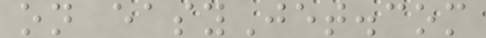on easyJet.com
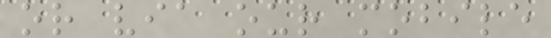or via our mobile
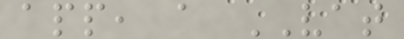app, a VAT
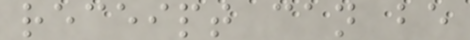receipt can be
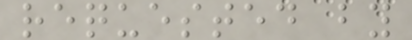requested by
